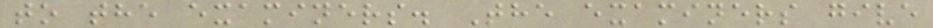to the examiners. The examiners give
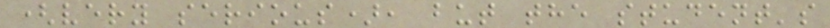(very serious), but the student's
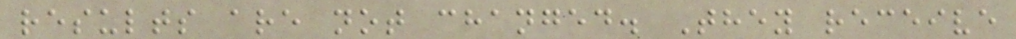results are not changed. They receive
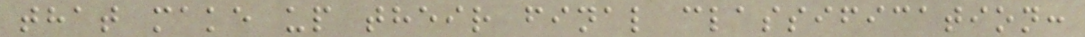that make up their final classification:
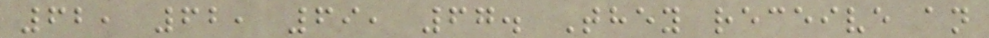62, 62, 69, 67. They receive an
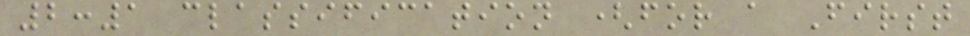2:1 classification (for a First
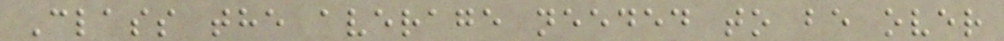Class the average needed to be over
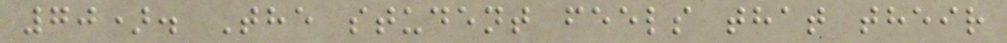70). The student feels that their
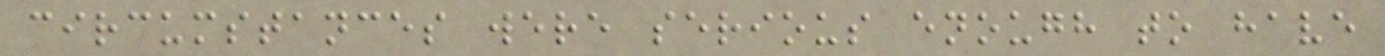circumstances were serious enough to have
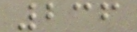236
